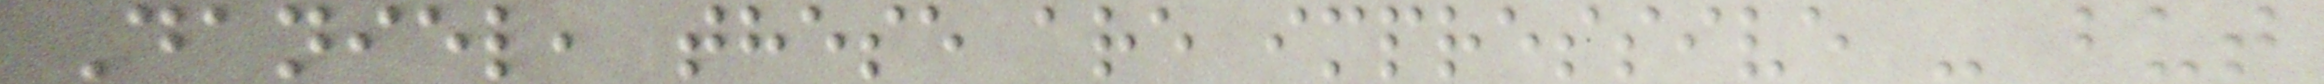Daniel, these are impressive - but
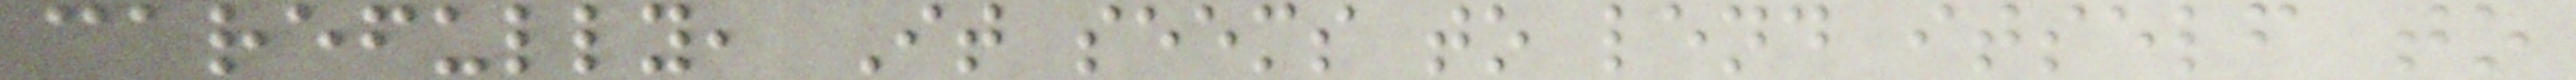carefully, It seems to lend itself to
